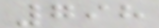798
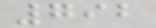792
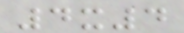4x4
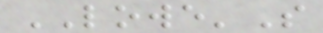LOWE'S
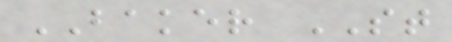BAKER ST
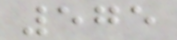575
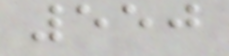550
